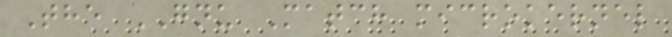The GNU Match microkernel
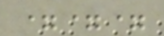===
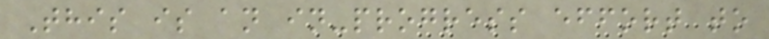This is an in-progress effort to
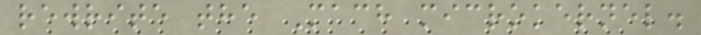rewrite the Mach microkernel.
